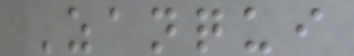Zanqui
